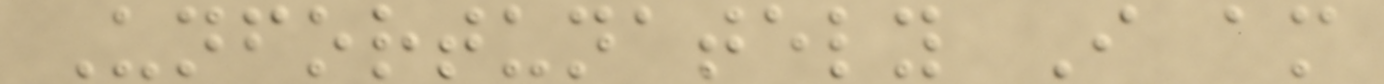Unfortunately I am
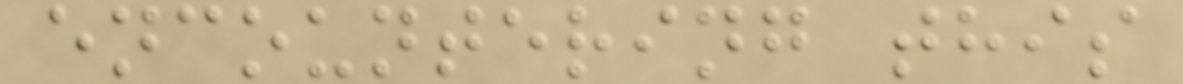encountering this
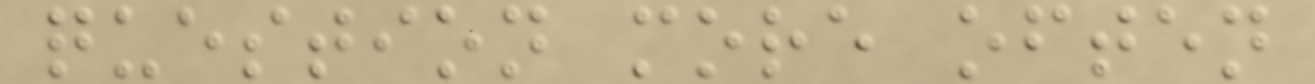question more often
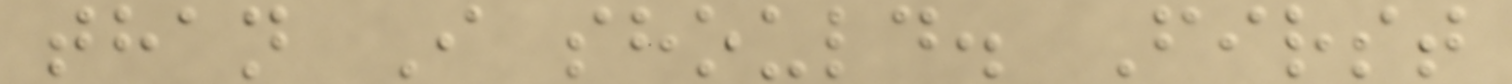than I should. First
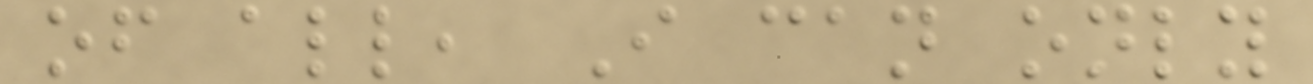of all, I can only
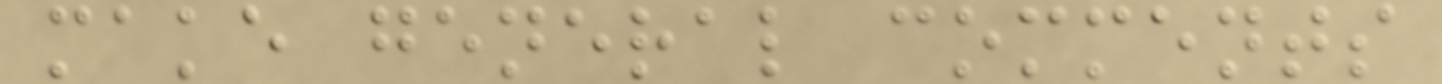make general comments
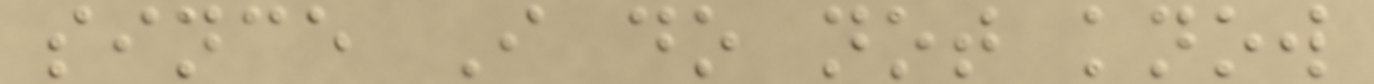since I do not know
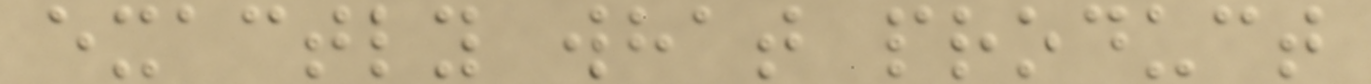exactly what product
